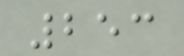253
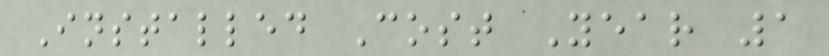Installed Cost Year 1
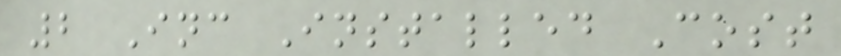2 Inc Installed Cost
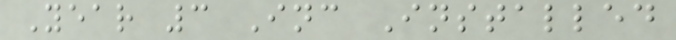Year 3 Inc Installed
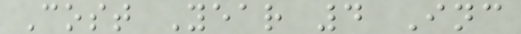Cost Year 4 Inc
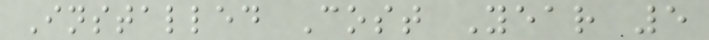Installed Cost Year 5
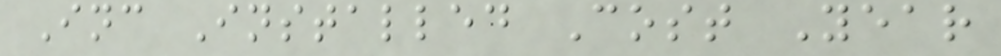Inc Installed Cost Year
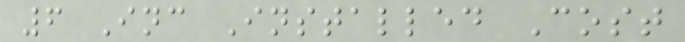6 Inc Installed Cost
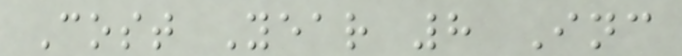Cost Year 8 Inc
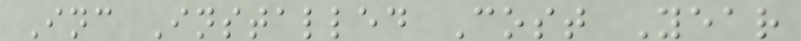Inc Installed Cost Year
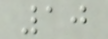10
